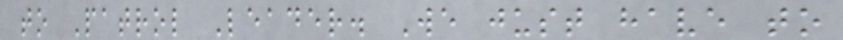to Patrol Leader. We just have to
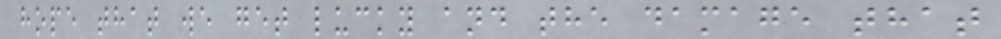hope that we get lucky and the damage that
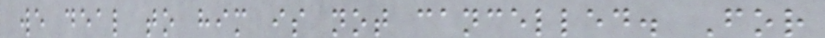we deal to him is not cancelled. For
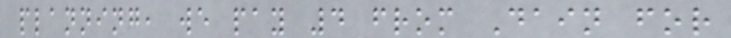planning, we pay 4 from Dain for
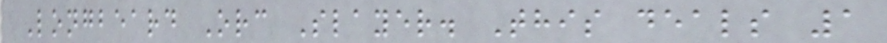Longbeard Orc Slayer. This deals 1
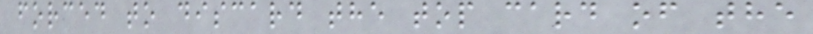forced to discard the top card of the
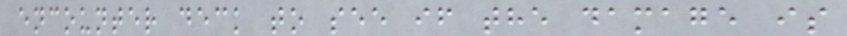encounter deck to see if the damage is
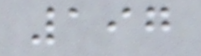197
